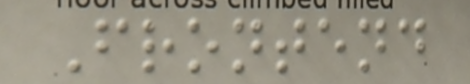Frontend
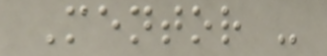Mentor -
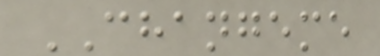CHANGEME
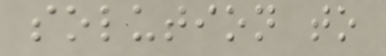solution to
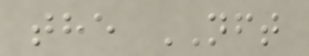the NFT
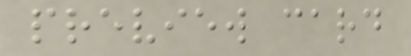preview card
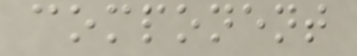component
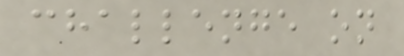challenge on
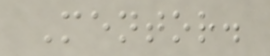Mentor.
